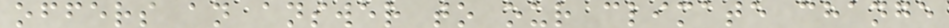offers an answer to our climate change
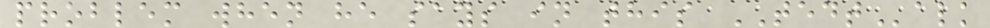problem when he says in this TEDTalk
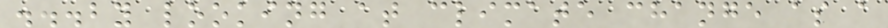...by looking at climate change as a
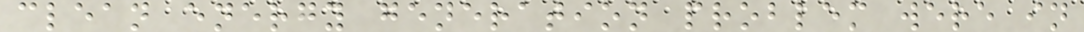clean energy generation problem were in
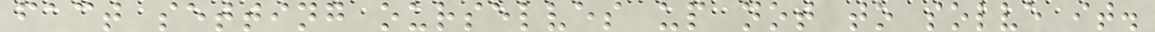fact setting ourselves up not to solve it.
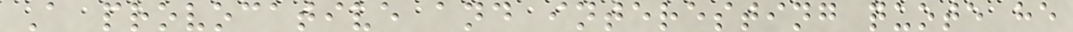A provocative and interesting quote he
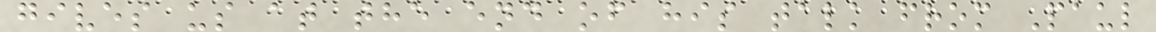gives us at the end of his talk from Paul
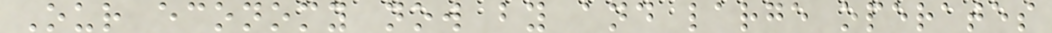Our economy now by and large operates
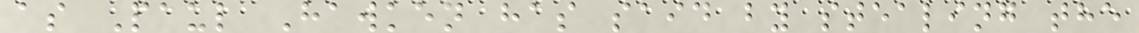as Paul Hawken has said by stealing the
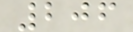206
